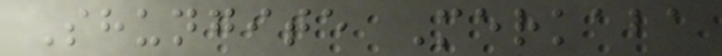Shungite Merkaba
